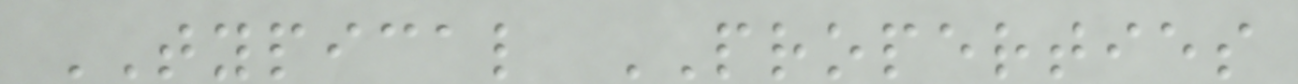TYPICAL PROPERTIES
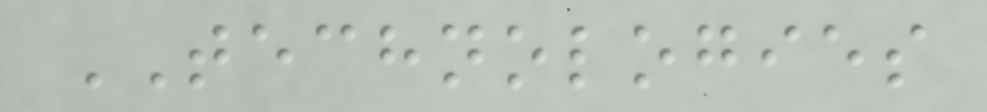TECHNOLOGIES
